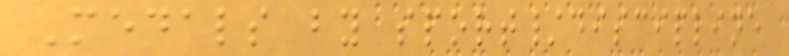Medals by sport/discipline
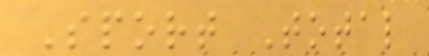Sport Total
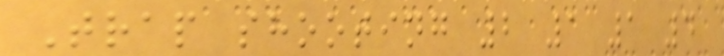Trap shooting 2 1 1 4
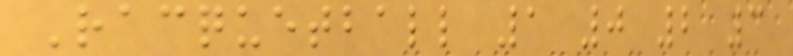Racquetball 1 0 2 3
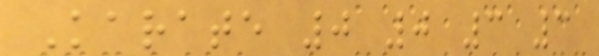Karate 0 0 3 3
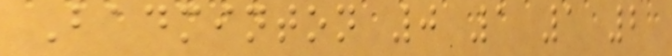Badminton 0 1 1 2
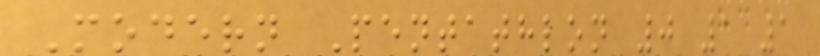Modern Pentathlon 0 1 1
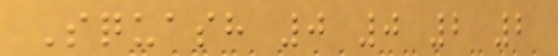Squash 0 0 2 2
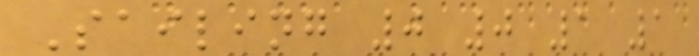Sailing 0 0 1 1
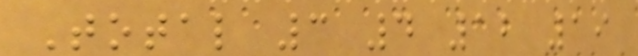Total 3 4 12 19
